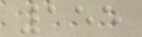155
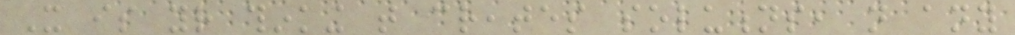It is your thinking that creates solutions, not any
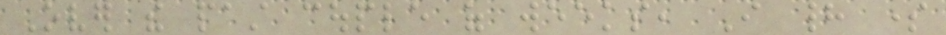Over the past couple of weeks, I had some
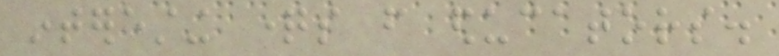interesting questions from educators.
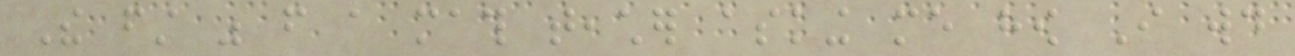The first was from a math teacher asking me how I would
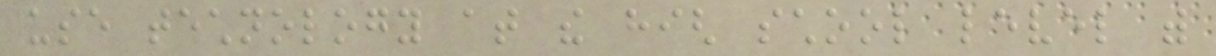use technology at the high school level with
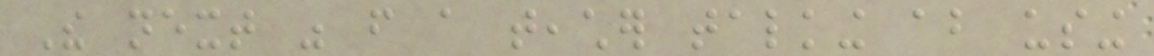The next was from a teacher talking about using
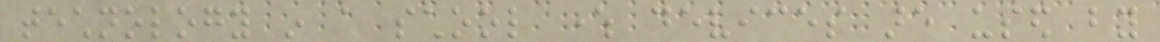technology in a school where devices are used by
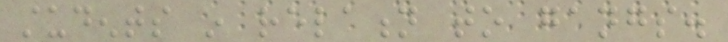students in relation to gangs.
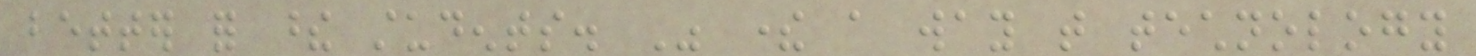better for these students. Was there a way that technology
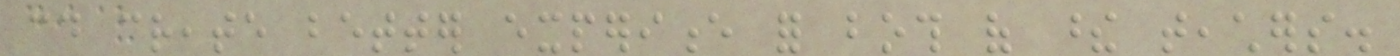could create better experience for both of these teachers.
